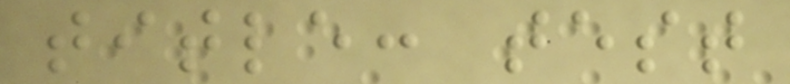title: test
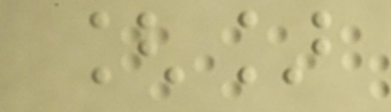[]
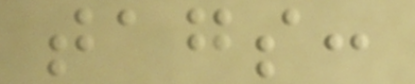tags:
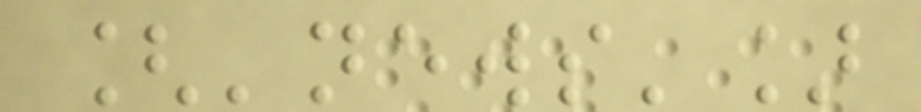['news']
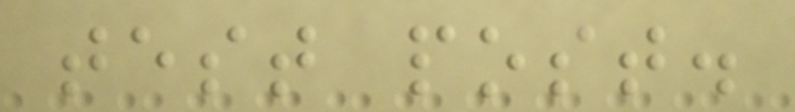test post.
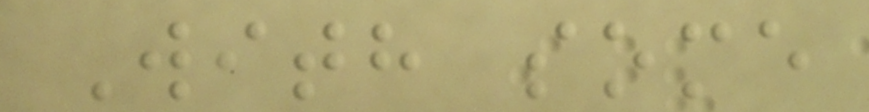With some
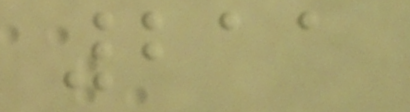211
